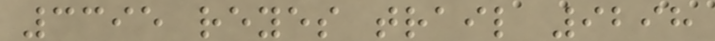3395 reyes trail 9298
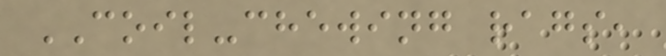COIL-chewing rags,
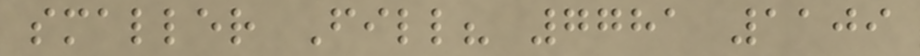smaller Fill? 7781 1109
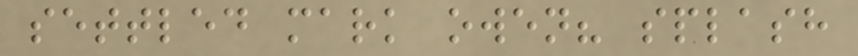settled mark owen? splash
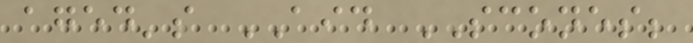aged's AID SCONES;
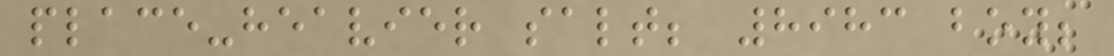place-heavier salt; 8983 boy;
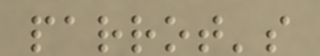parrot's
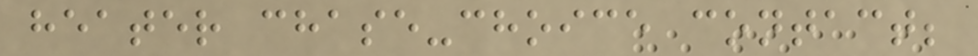heater chase-choice contact;
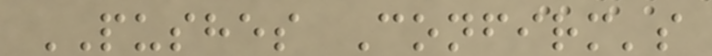PUSHES Confirm's
